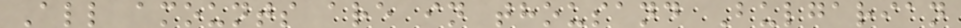All amounts are in thousand Bulgarian
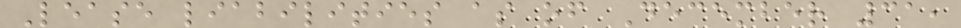Lease liabilities as of December 31,
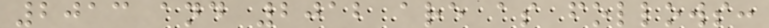2013 and 2012 are as follows:
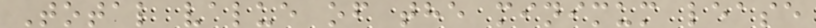Total value of the minimum lease
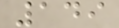149
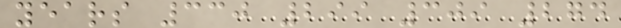years 330 299 309 274
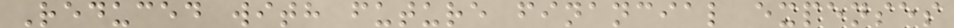Reduced with future financial expenses
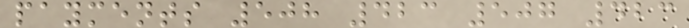payments 508 423 507 423
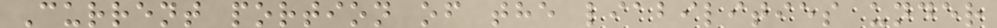Current portion of the liabilities under
